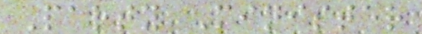Party Minister
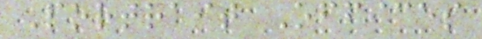Portrait Offices
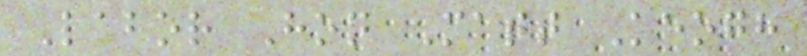Labor Hon Matt Keogh
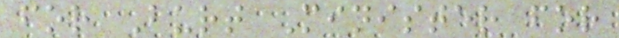for Burt Minister for
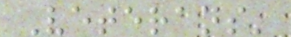Veterans'
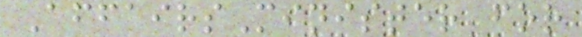AffairsMinister for
